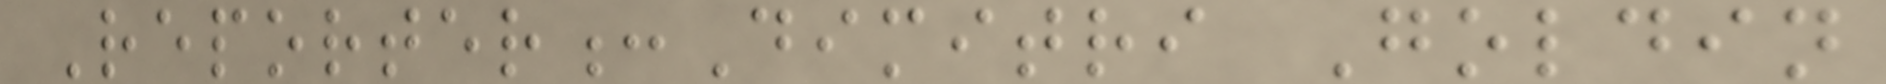Reporter:Dimitri Goldin
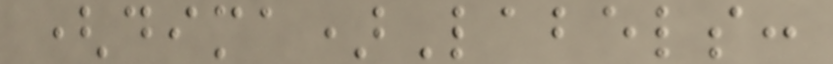(dima)Labels:
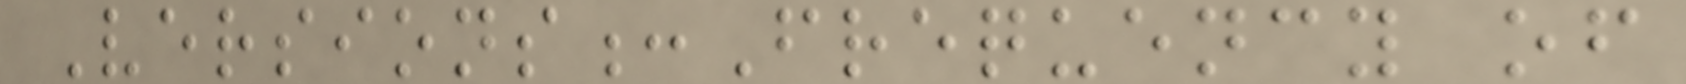Versions:Frequency of
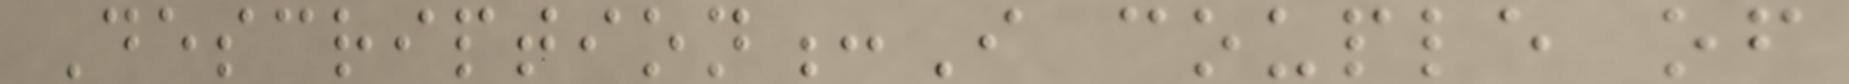Description:I couple of
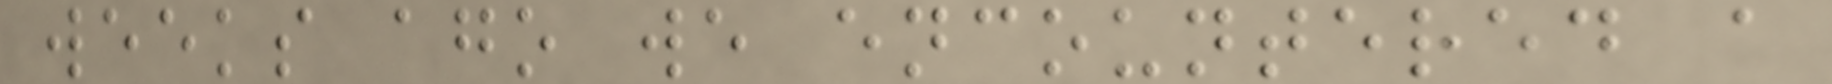weeks ago we encountered a
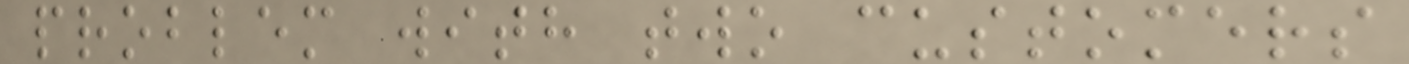problem with two customers
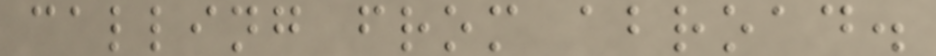calling from abroad.
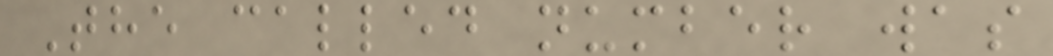The called number was
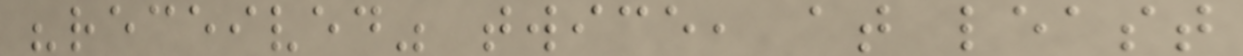"received" twice, at least
